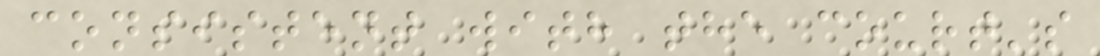consistent with the court's
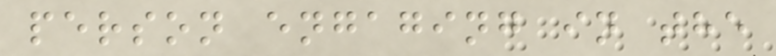person engaging in the
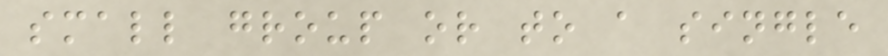small group or to a single
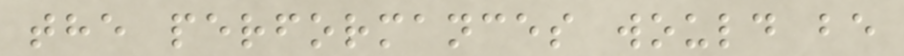the performances would be
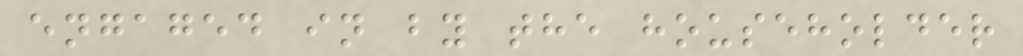engaged in by the householder
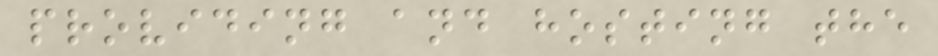providing and hosting the
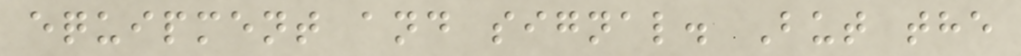equipment and signal. But the
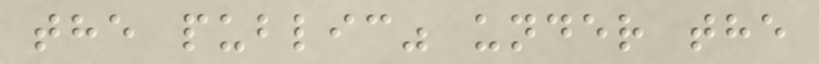the public" under the
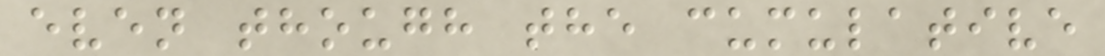even though the cumulative
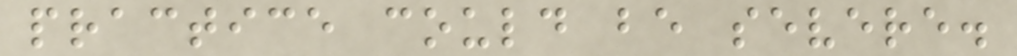practice could be severe.
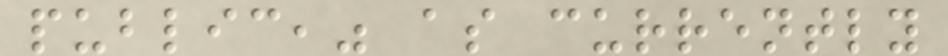public," as currently
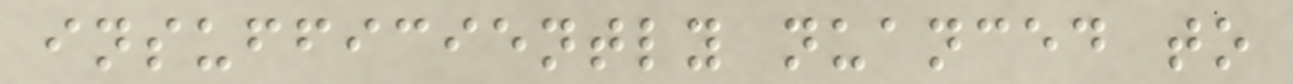insufficiently nuanced to
